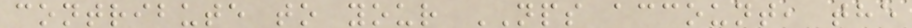contribute to your NPS account, the
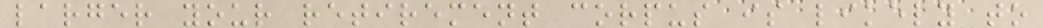larger your retirement corpus is likely to
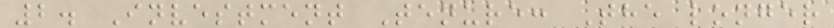2. Investment Tenure: The longer
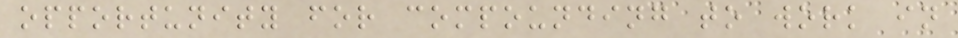opportunity for compounding to work in
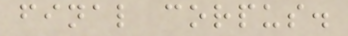final corpus.
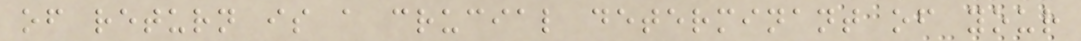of return is a crucial determinant of your
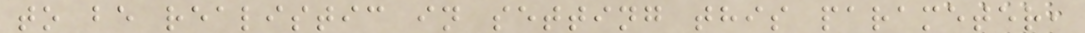to be realistic in setting this parameter,
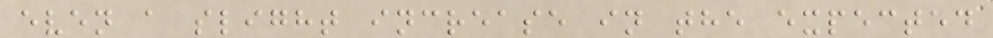even a slight increase in the expected
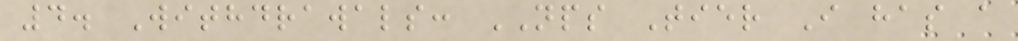4. Withdrawals: NPS Tier I has a
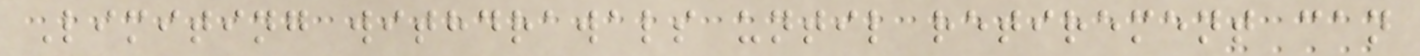Limiting withdrawals until retirement can
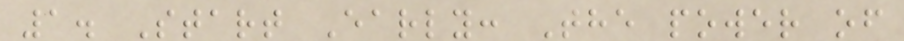1. Start Early: The power of
